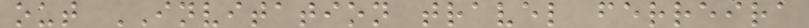out INVITATION travel ferreira
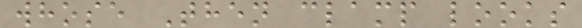whose Then clamp looks
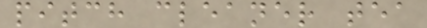pitch cleaner tea
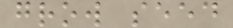grow seed
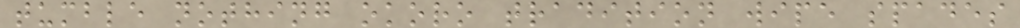tumble nothing okoro tradition wipe spades
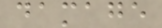damage
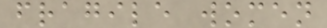fragile women
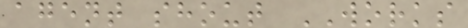agent shout WORKS
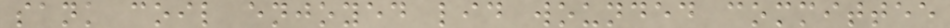sank coil enjoyed lid wounded committee
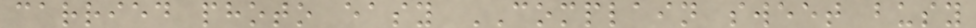carried photo easy COMPLAIN sweet busy
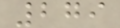279
